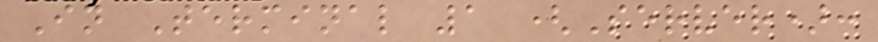In Terminal 1 (Server):
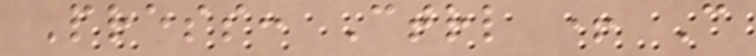Press: Ctrl + C
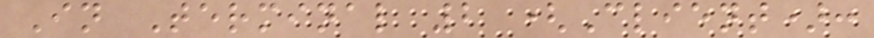In Terminal 2 (Client):
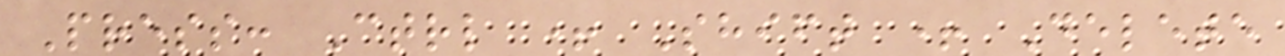Press: Ctrl + Shift + Delete
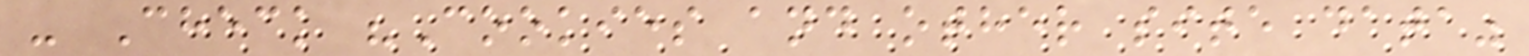- Check "Cookies and other site data"
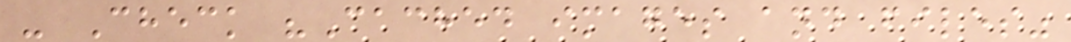- Check "Cached images and files"
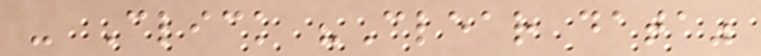- Click "Clear data"
